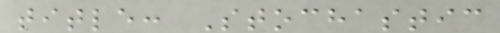title: Stochastic
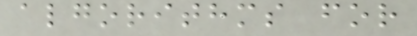algorithms for
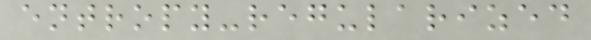entropy-regularized
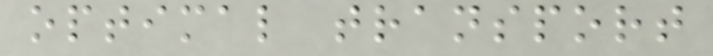optimal transport
